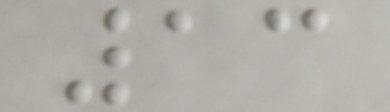13
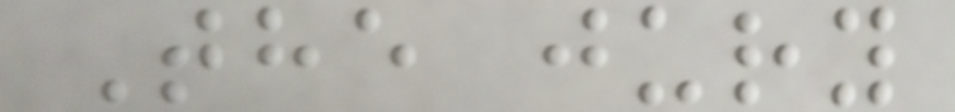The jury
